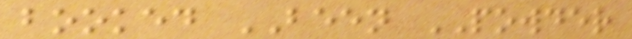booked BEEN POWDER
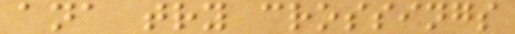ana try crossings
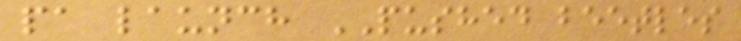pa launch PUSHED beetles
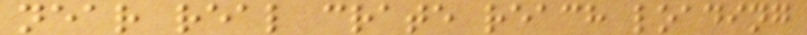near real crate reach loading
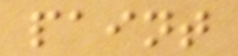paint
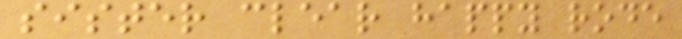sister clear happy rode
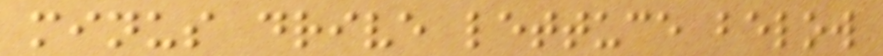minus drive lettuce below
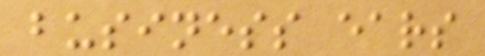business ears
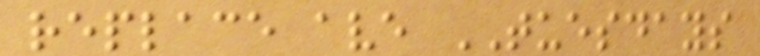replace ave TUESDAYS
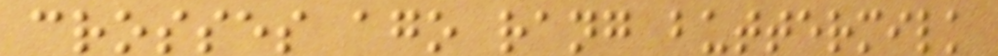crosses ago rang buttermilk
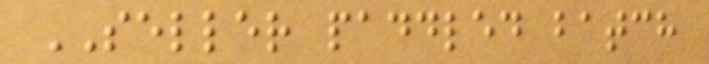SELLER paddled batch
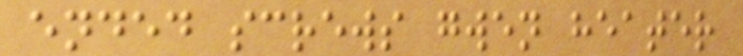ended screws gwen heater
